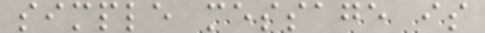simple message is
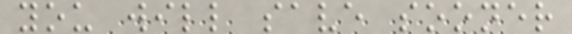you will save sooner
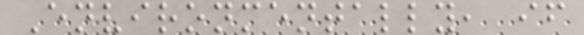Environmentally, if
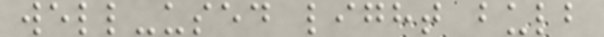well-used light bulb
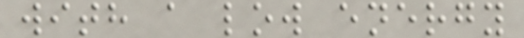with a low energy
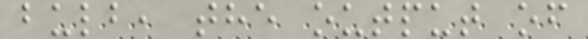bulb, the output of
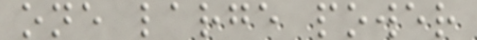one large power
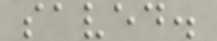saved.
